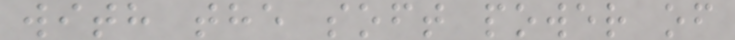with the soft power of
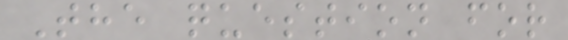The question for
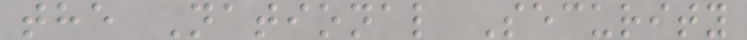the National Security
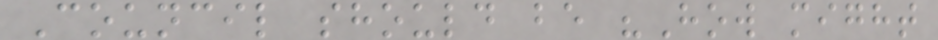Council should be "How might
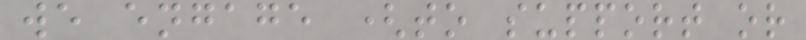we engage (to support or
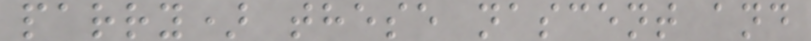parry) these nascent and
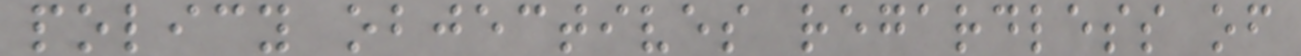policy objectives regardless of
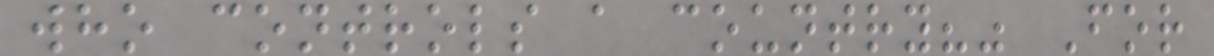who controls a country?" For
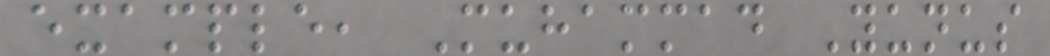example, Muhammad Yunus
